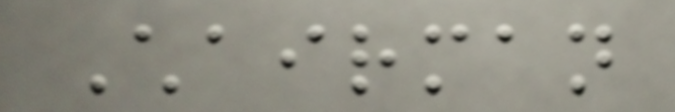Chairman
